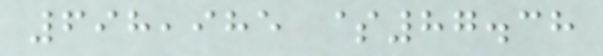698,985 $87.38
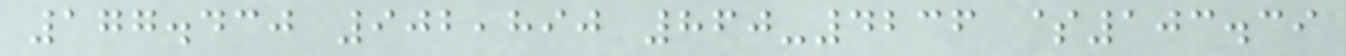177.430 902,890 860-4236 $103.39
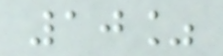10%
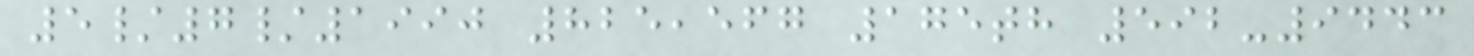5/7/1990 825,567 175th 592-9443
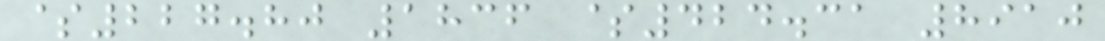$227.80 1836 $424.31 8910
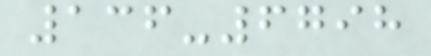136-6798
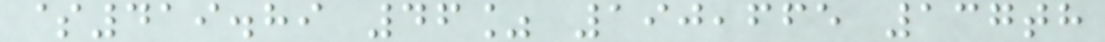$419.89 46% 190,665 137th
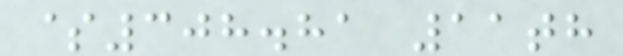$308.81 11th
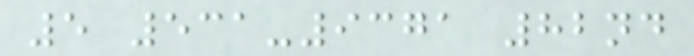5 531-9371 82nd
